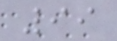99
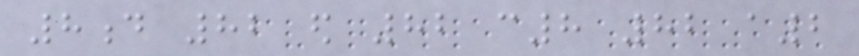8d 82 ed 82 c8 82 a2
